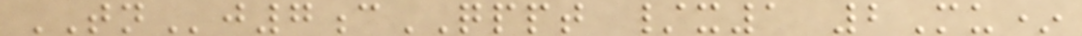TNj7cQPPT /x1 2Mu*
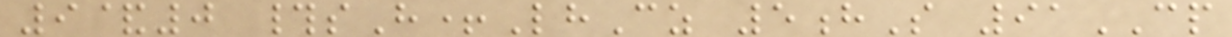9&0 #sH+LhCz 5hS 91CP
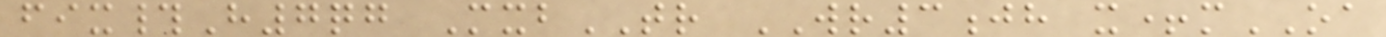fix#H7qg MxbTR WR3jh x+mOA
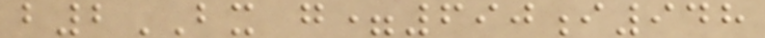b2BX g=690i948
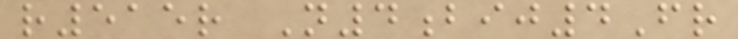r515r N4bij4Fr
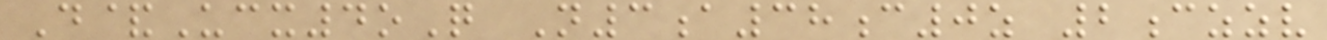D&Ucx4oQ N3a38c0z 2czzv
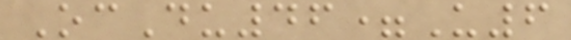OcDu46=U6
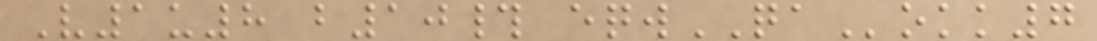V1u8 b10# eqwQAokk7
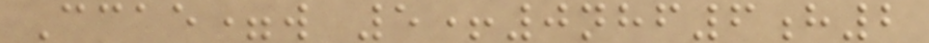Ccae=w 5+0nhf6h2
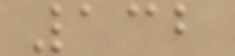132
